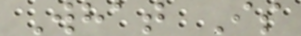What Is
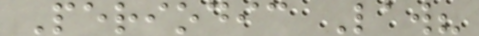Periodic Law?
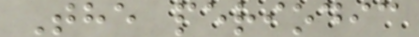The periodic
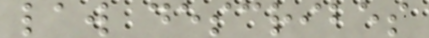law describes
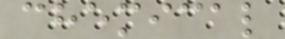chemical
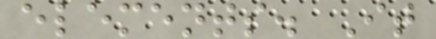elements. It
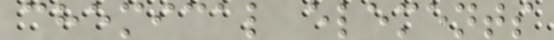chemical elements
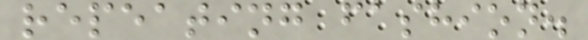repeating fashion.
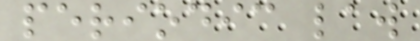periodic law
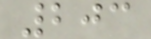203
